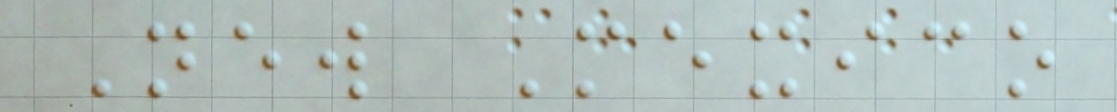New Mexico
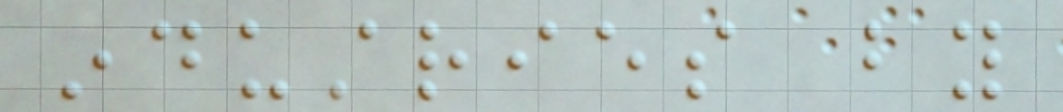industries by
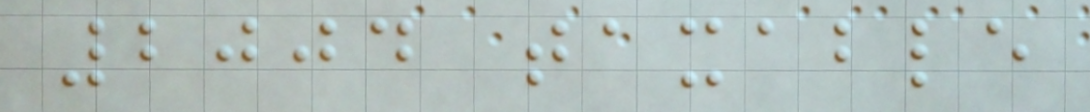2004 taxable
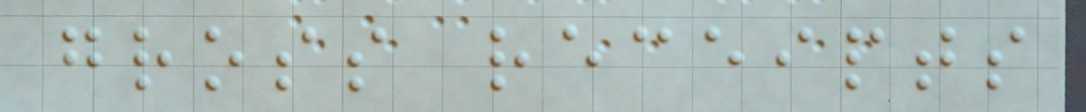gross receipts
